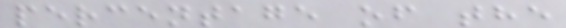percentage of the
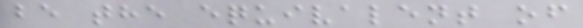be the equivalent of
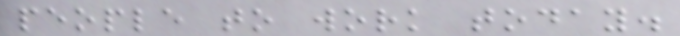people to work today.
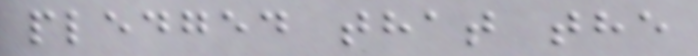pledged that the
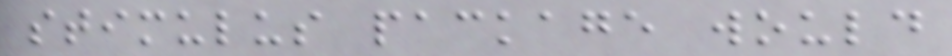stimulus package would
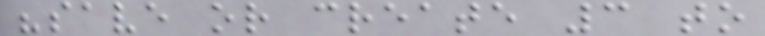"save or create 3 to
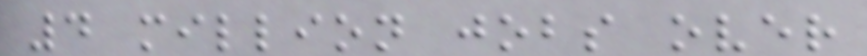4 million jobs over
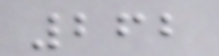262
